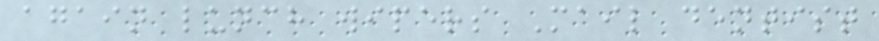again lunch wipers Mail dentist
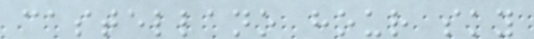castellano hour sky
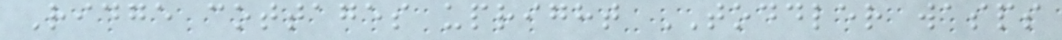Ridge cottages upright TODDLER wasps
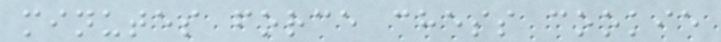minutes force chess cookie
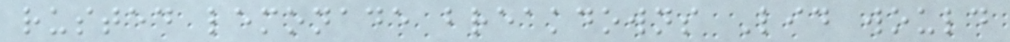rusted lemonade breakdowns Lid would
